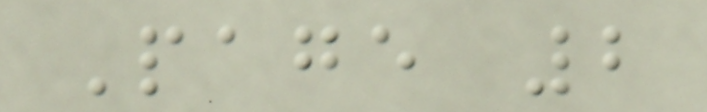Page 2
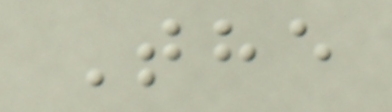The
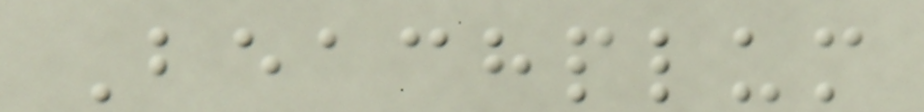Beachplum
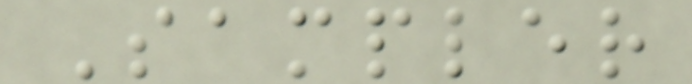Sampler
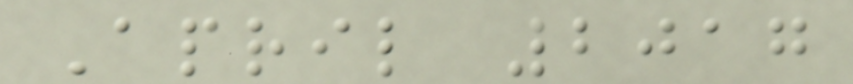April 2017
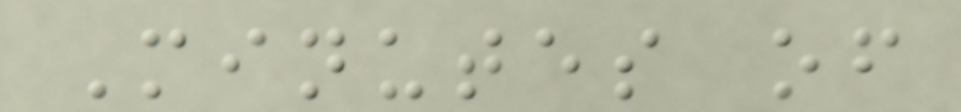Minutes of
